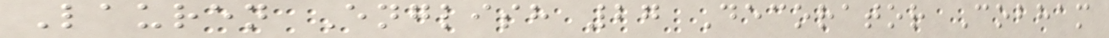Lauren English 27 Decorator Cobham
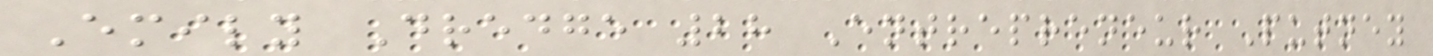Emily Dredge 28 Entrepreneur Putney
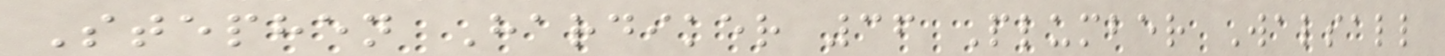Stephen Hardiker 36 Plumber Walsall
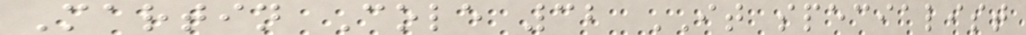Martin Cole 32 IT specialist
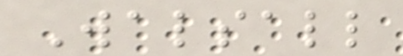Walsall
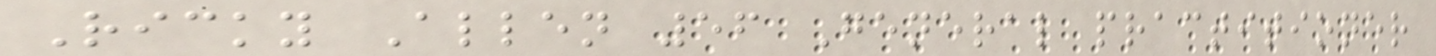Ricky Allen 56 General practitioner
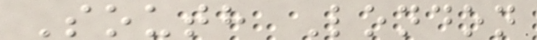South London
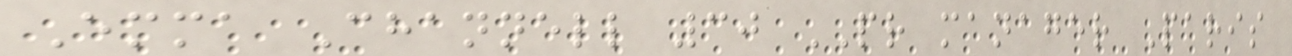Emma Channell 30 PR manager Paris
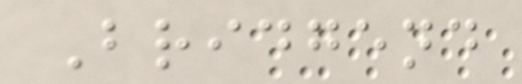Bridgend
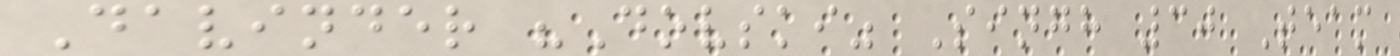Davinder "Dovski" Singh 30 Team
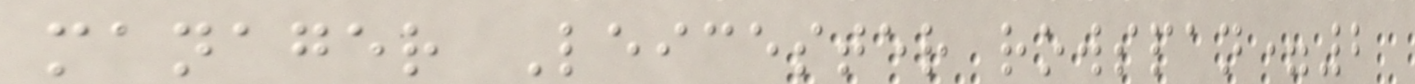manager Leicester rowspan=2
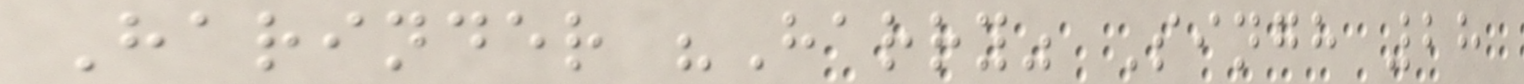Harinder "Harry" Singh 28
